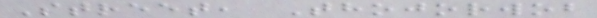Street, Thojorwob
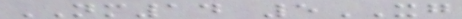NM14 5XG
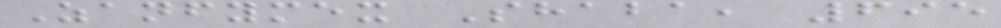Zanfymex Shaba, 695
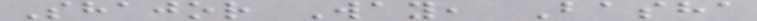Shajor Way, Basha
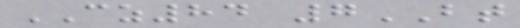CZ84 7BT
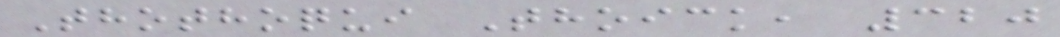Thothoqui Thoick, 320
